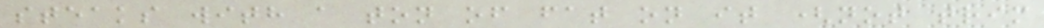steaks with a ton of fat on it (not trim
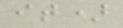it)
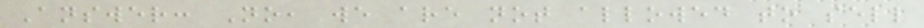Answer: No, we are not allowed to sell
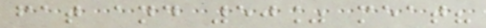fat and 50% meat?
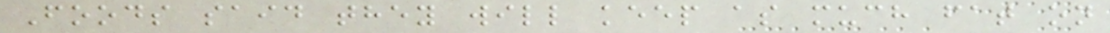Foods said they will keep as much fat on
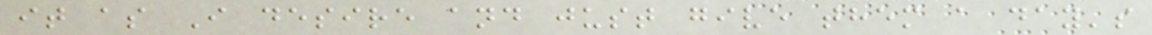it as I desire and just give them a day's
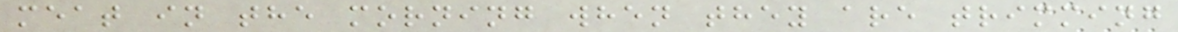meat in the morning when they are trimming
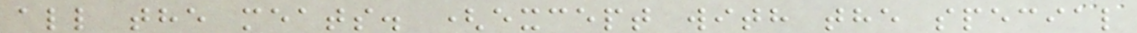all the meats. (except with the special
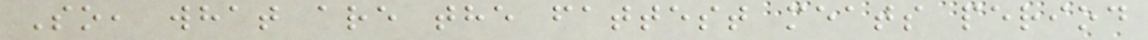So, what are the fattest meats period
